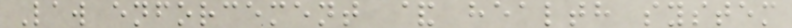Law enforcement & health system
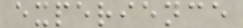experience
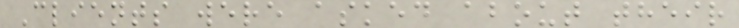Clients were asked about their
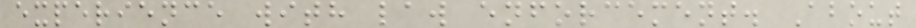experience with law enforcement. About
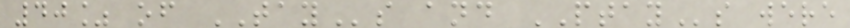40% of TAYs and PTAYs were
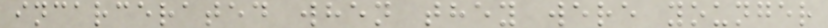incarcerated when they were younger
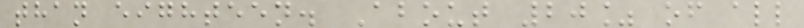than eighteen. About 20% of all
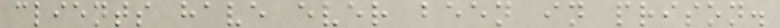clients have ever been in prison.
